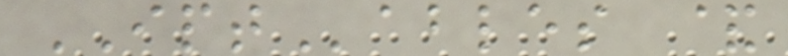IPTables &
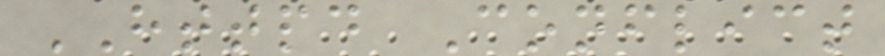HTTPD Conflict
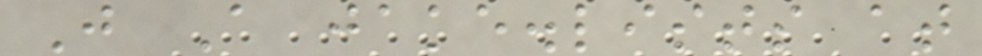J A jake.lists at
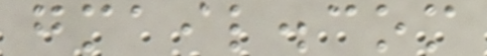gmail.com
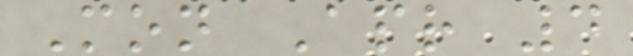Mon Apr 4
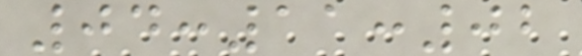04:11:02
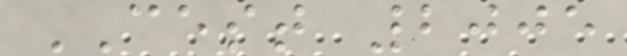CEST 2005
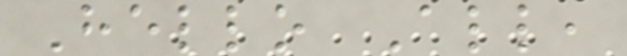Hello All,
